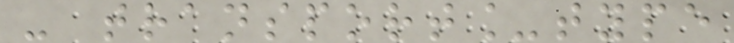- transport_type
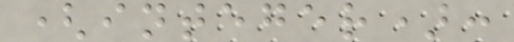(integer):
